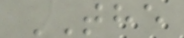THE
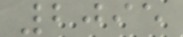2095
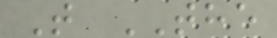T THE
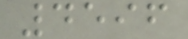4596
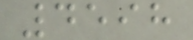4598
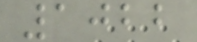1022
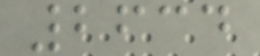2634
